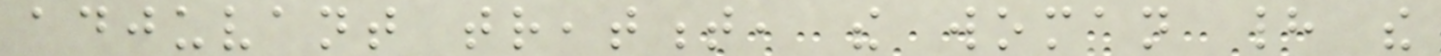adjuvant treatment, the woman had the
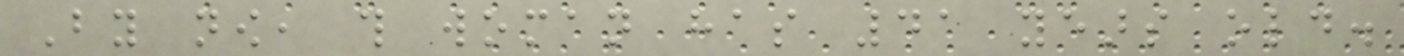By now, this woman has 41 years old.
